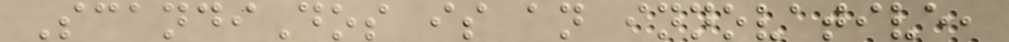ScandiDos is an innovative,
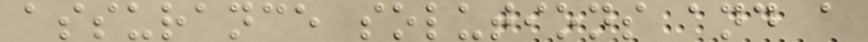assurance solutions and a
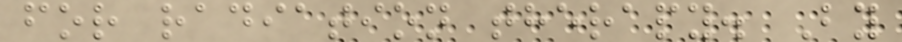for radiation therapy. By
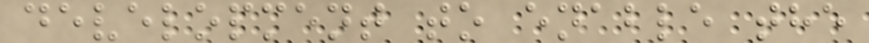development to enable the
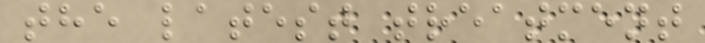the latest treatment
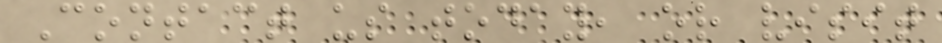Contact us today, or visit
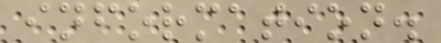information.
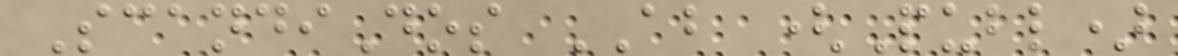ScandiDos AB (Publ)
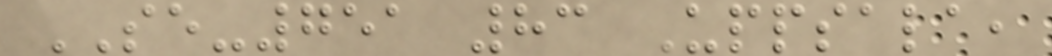SE-751 83 Uppsala,
